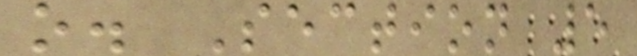o. Section 5
